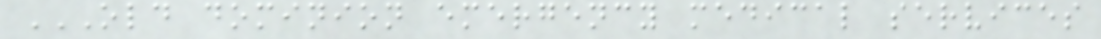OLD DOMINION EMERGENCY MEDICAL SERVICES
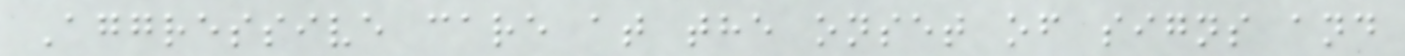Aggressive care at the onset of signs and
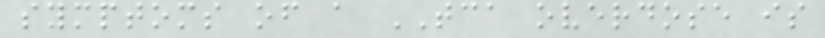symptoms of a TCA overdose is
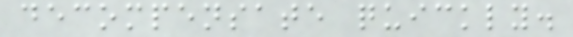decompensate quickly.
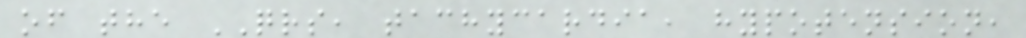of the QRS, tachycardia, hypotension,
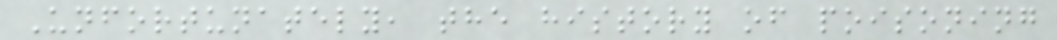Unfortunately, the history of poisoning
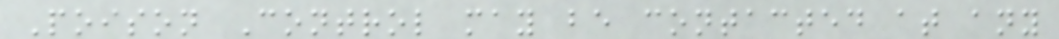Poison Control may be contacted at any
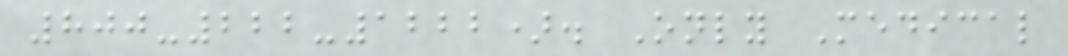800-222-1222). Only Medical
